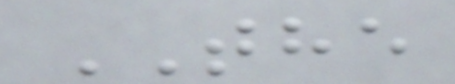THE
